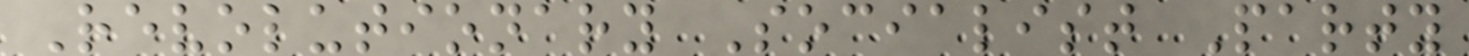Revolutionary Socialist Party
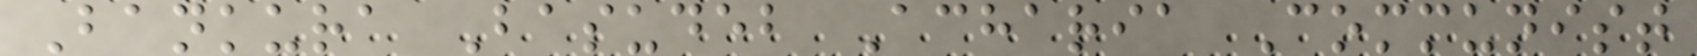Bankura Basudeb Acharia Communist
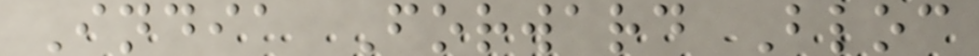India Forward Bloc
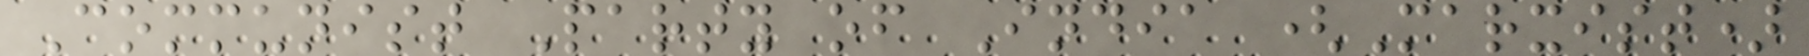Communist Party of India (Marxist)
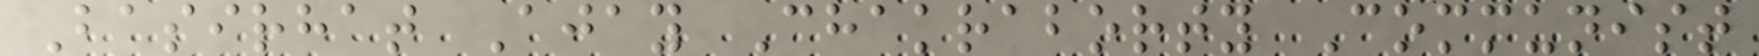Basirhat Ajay Chakraborty Communist
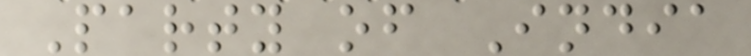Party of India
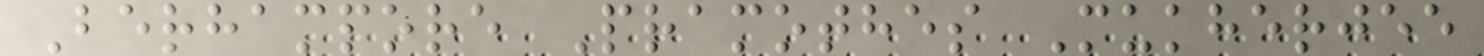Berhampore Pramothes Mukherjee
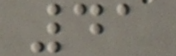41
